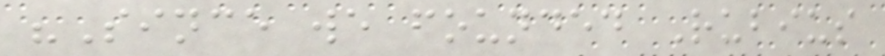"Since we founded Rubius
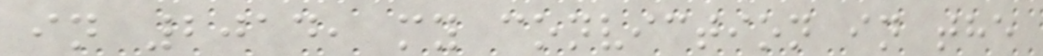in 2014, my conviction in the
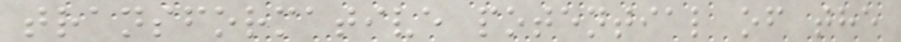transformative potential of the
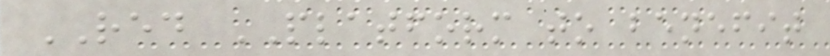RED PLATFORM to benefit
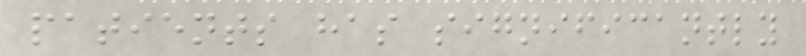patients has significantly
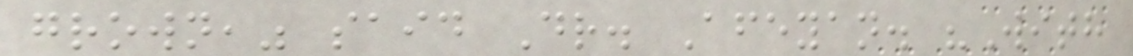grown," said Dr. Afeyan. "With
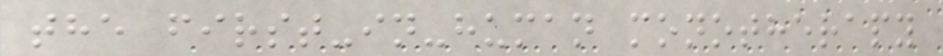the first-in-human monotherapy
